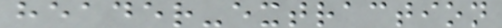header-extraction
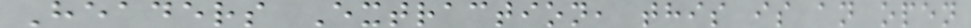Headers Extraction, this is an open
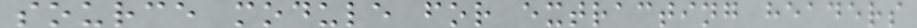source module for extracting headers
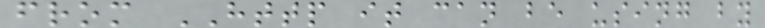from HTTP it can be using by
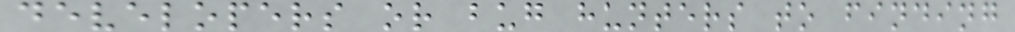developers or bug hunters to finding
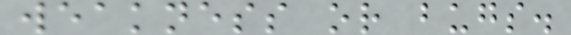weakness or bugs.
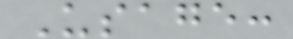Usage:
